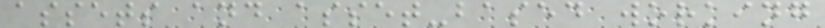assets and asset-based working
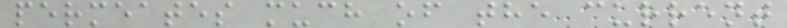permeates much of the current
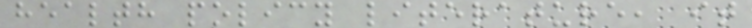health policy literature, it
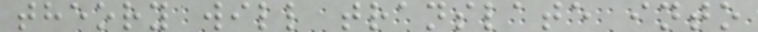theory will translate into
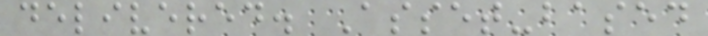delivered. Asset-based
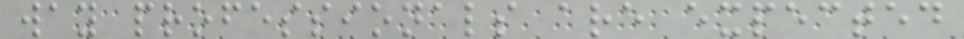way professionals are expected
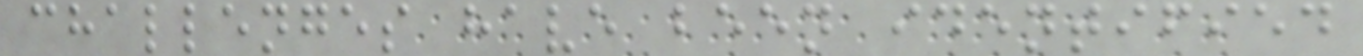challenges have been identified
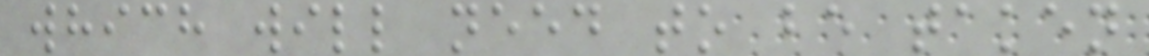which will need to be taken
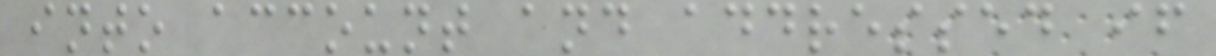into account and addressed if
